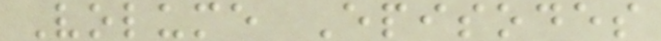Volume Episodes
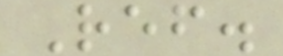Ref.
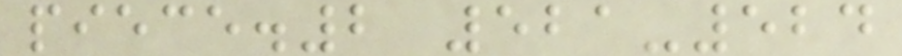piece.2 521-524
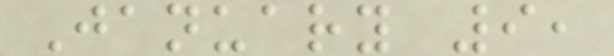January 9,
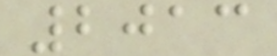2013
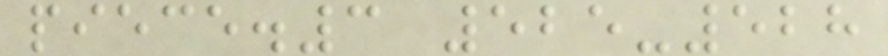piece.3 525-528
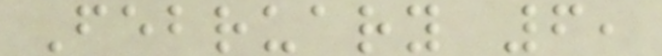February 6,
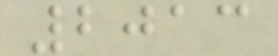2013
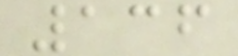136
